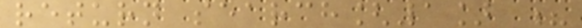return search[1] ?
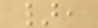},
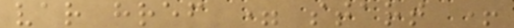var href = start +
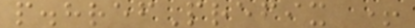p.hrefPrefix +
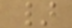}
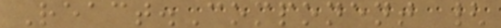React.Component {
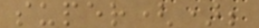super();
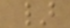}
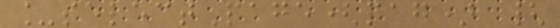_selectPage(pag) {
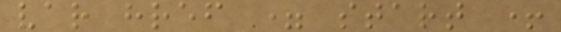var href = start +
